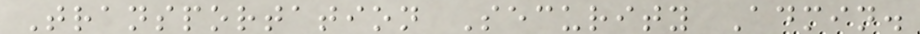Transportation Security Admin.
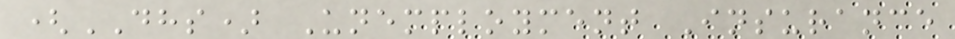(DHS) Unemployment Insurance
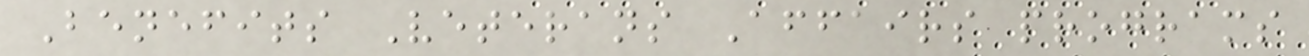Benefits Veterans Affairs programs
